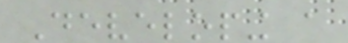Developing a
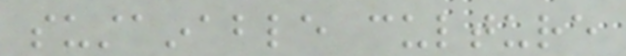sustainable culture
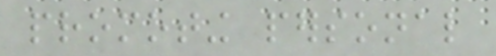promoting personal
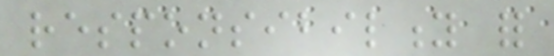responsibility for
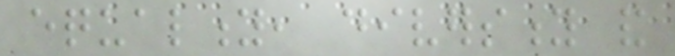equality, diversity and
